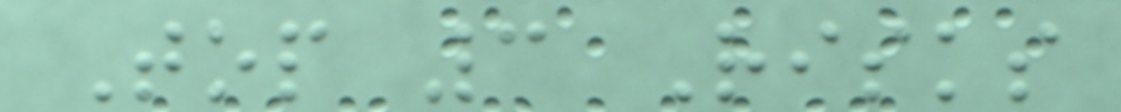Top 3 Risks
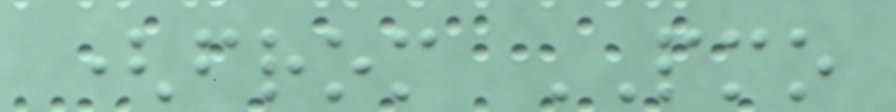(from PMO
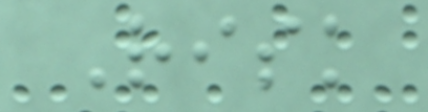Risk
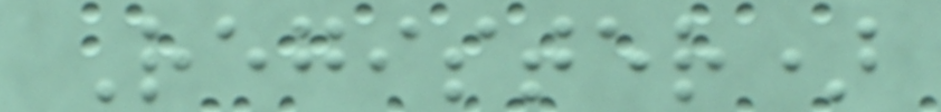Register)
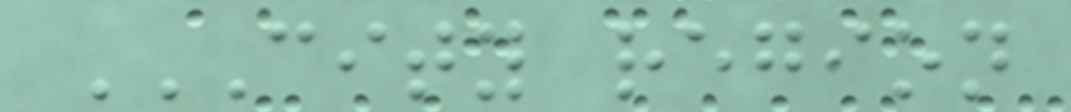CITY REGION
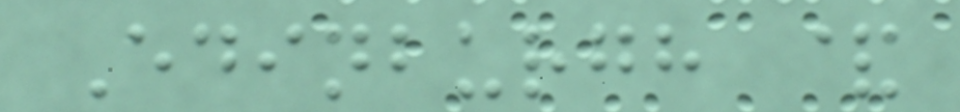Edinburgh &
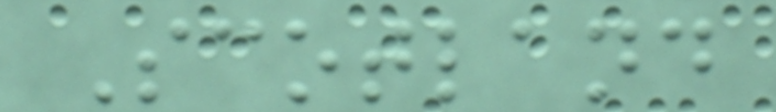Scotland
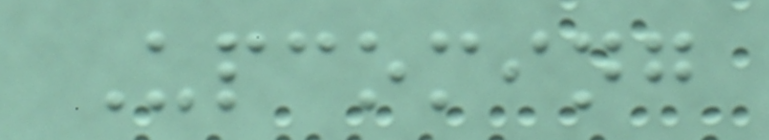Upcoming
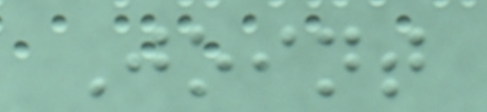Joint
